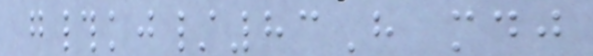g#kj/83H mdj
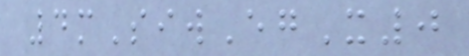4mSiwEgX0
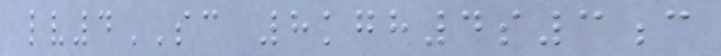lv4SC 8kgh4s3c
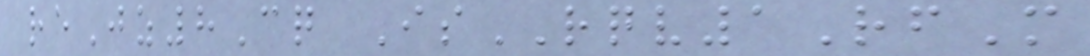reJz8Cq IsRQV1RfM
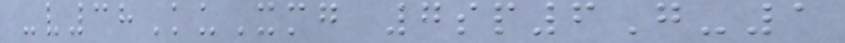-v38KuXmg 7sp6G-1
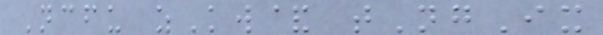Ncfu zKw& tNgIx
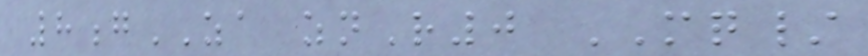8gZA znR0 MQ/
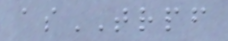asTRPF
